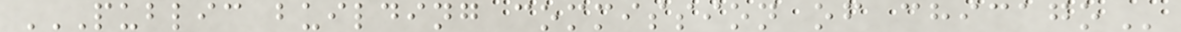PUBLIC BUILDING COMMISSION OF CHICAGO
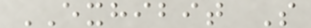EXHIBIT S
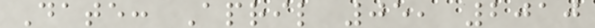Date: April 05, 2010
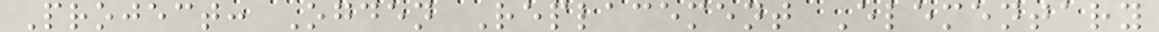Project: Ogden Replacement Elementary
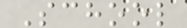School
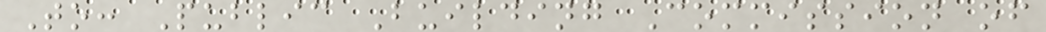To: Public Building Commission of
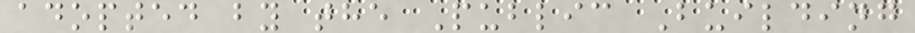adopted by the Public Building
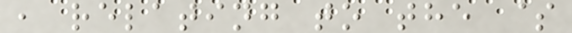, relating to the $
